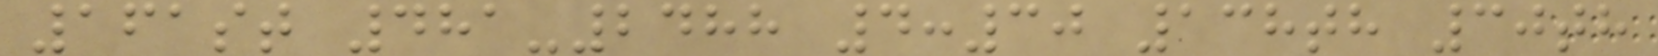161st 481-2488 4:30 138th 30th
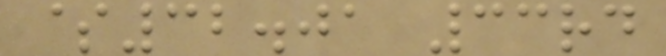$32.01 33rd
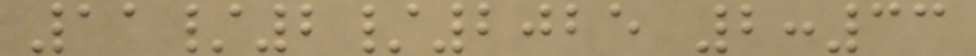11/2/2025 2:33
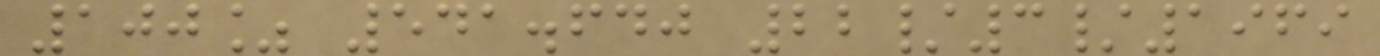100% 541.640 22/3/1969
